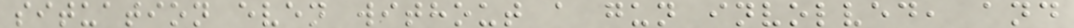situation even without a gun involved, and
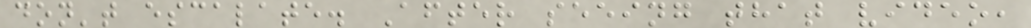don't escalate. After seeing that video,
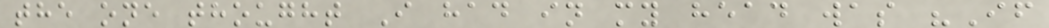the one thought I had in my head was "If
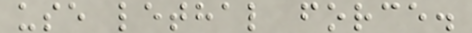use lethal force.
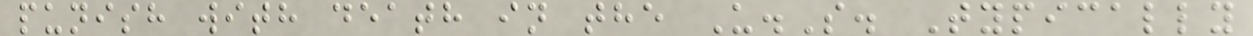punish with death in the U.S. Typically
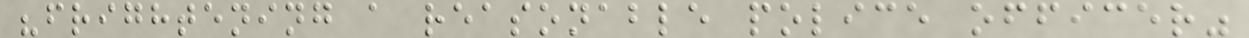"frightening a reasonable police officer"
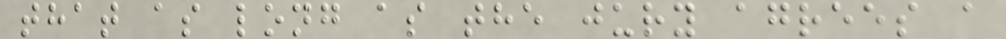that as long as the jury agrees a
